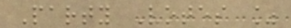Party Votes %
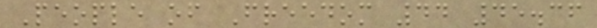People of Freedom 44 45.36
